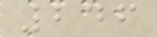246
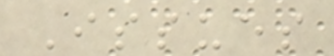Issues
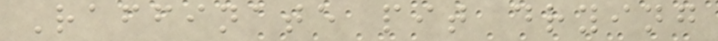Raffinate pit drying
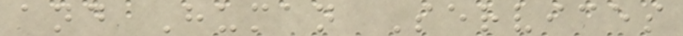and Human Services
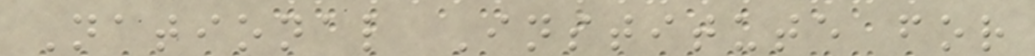National Institute for
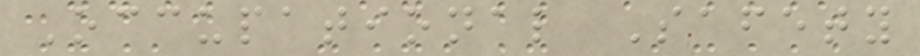Occupational Safety
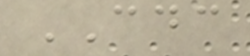CDC
